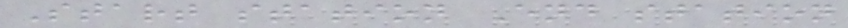Start station End station
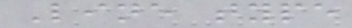Line type
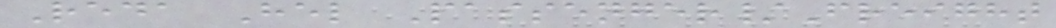Reda Hel Passenger/Freight
